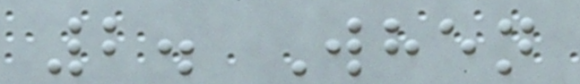2. When
